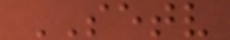SETV
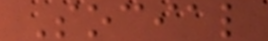Social
